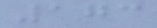173
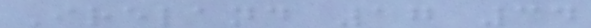Ireland 17 34
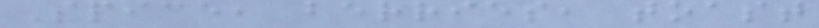Spice, berries, toast
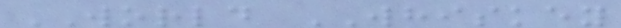WORLD WHISKEY
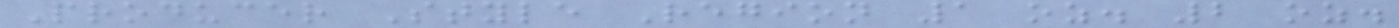Producer Style Region 1 oz. 2 oz.
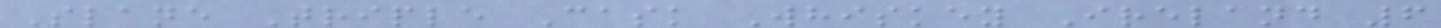Slane Triple Cask Whiskey Ireland 6
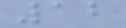12
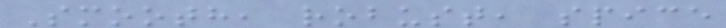Smooth, robust, spice
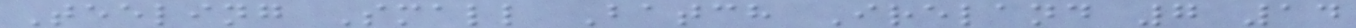Teeling Small Batch Ireland 7 14
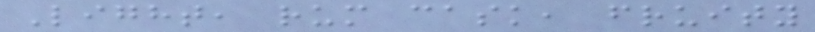Light, rum cask, fruity
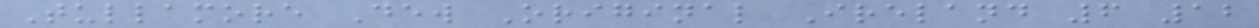Tullamore Dew Original Ireland 6 12
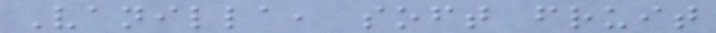Vanilla, soft fruit
